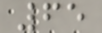65
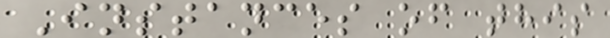Instances of this
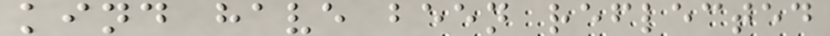kind have been reflected
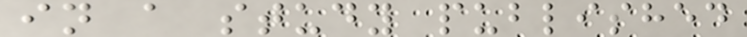in a study published
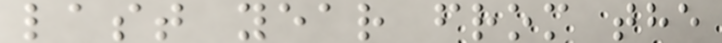last year from the
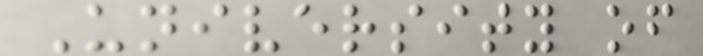University of
